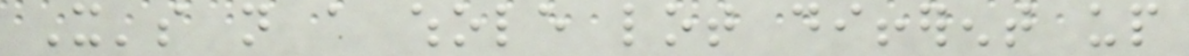It's not a whole lot different up
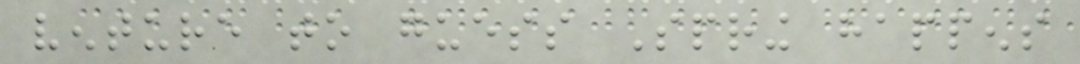venture to guess Spring happens
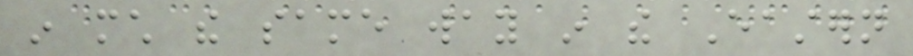in much the same way in the Eastern
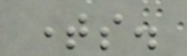times.
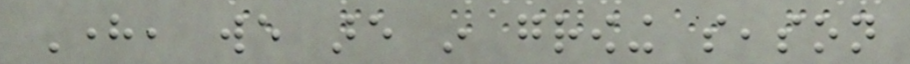Here, we are in growing season
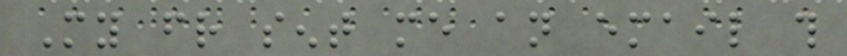My friend sent me an email this
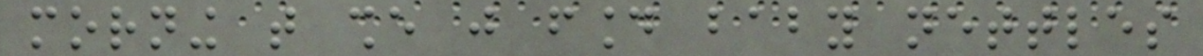morning that she just found baby nettles
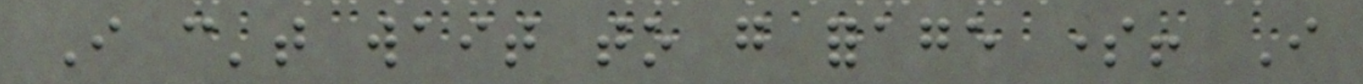I can't wait to go forage some! I
